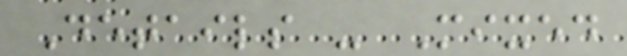Details - Mixed
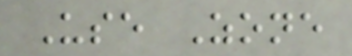Use Zone
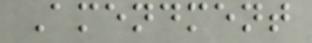Amendment
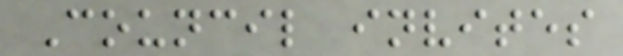Council invites
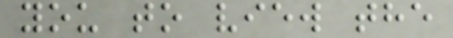you to view the
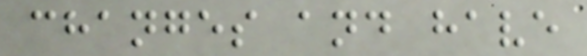changes and have
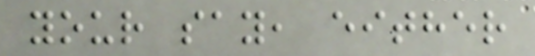your say, either
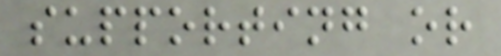supporting or
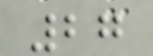27
